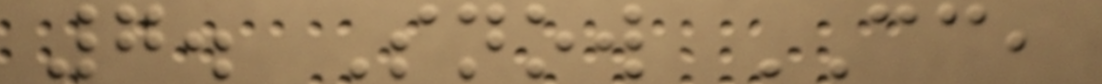7. Snow CC,
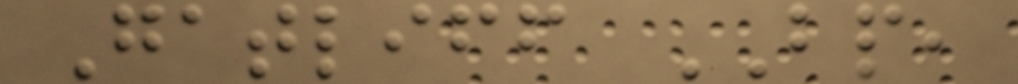Gatliff BP,
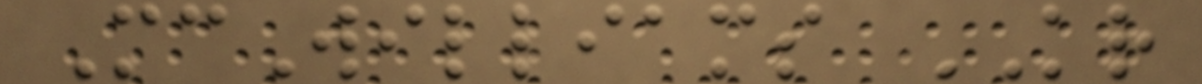McWilliams KR
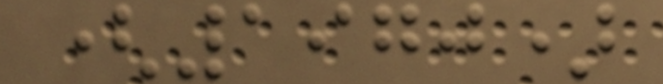(1970)
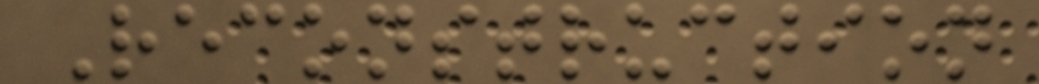Reconstruction
